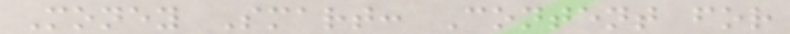Money Smart: Content for
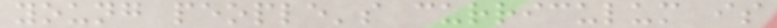young people's curriculum is
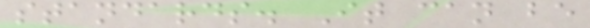standards. It can be
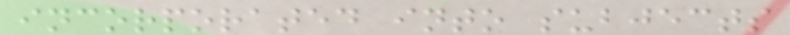incorporated into subjects
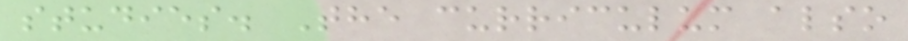studies. The curriculum also
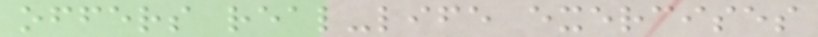offers real-life exercises
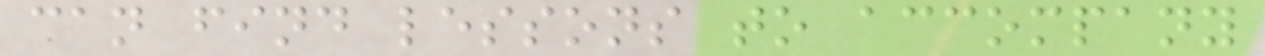can find lessons to accompany
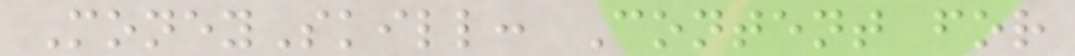MoneySkill: Content for
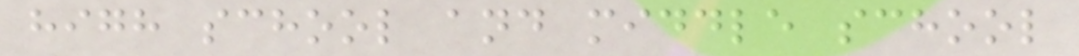high school and middle school
